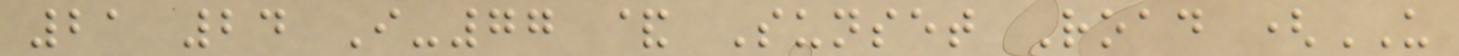21 24 I-77 & Sunset Road (US
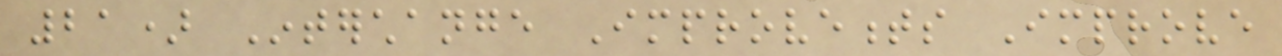21) Interchange Improvements Improve
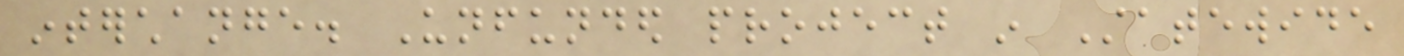interchange. Unfunded project in Statewide
